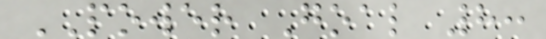POWER Goal 8:
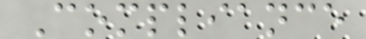Compliance
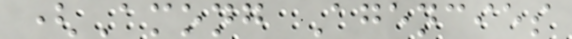(Among Agencies
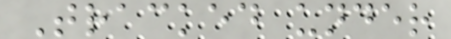Tracked under
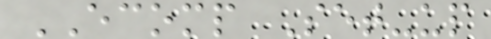ECOMP Set-up
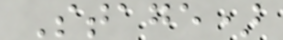Stage)
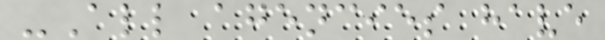-All agencies have
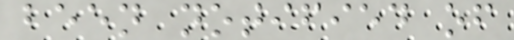been notified of
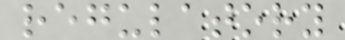regulatory
